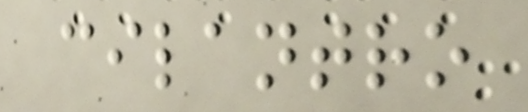cilantro
